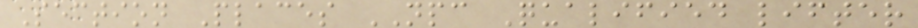Section Places NPC Qualified lifter
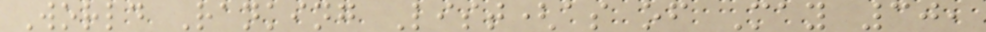World Ranking List(as of May 30,
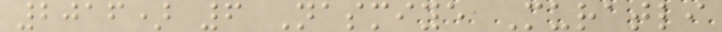2016) 6 Nasmiye Muratli
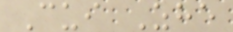Cui Zhe
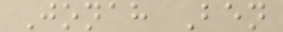Jonah Ben
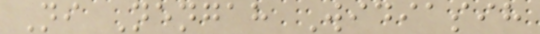Ni Nengah Widiasih
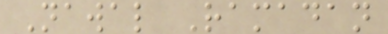Nawal Ramadan
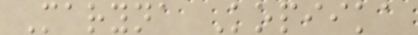Maryna Kopiika
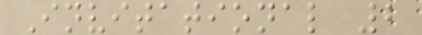Invitational 2
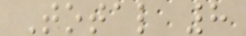Total 8
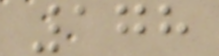178
